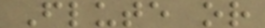Flute or
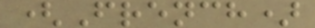(French)
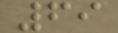69
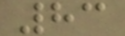83
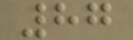87
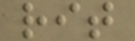rit
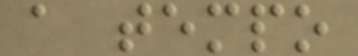a tempo
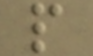p
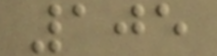105
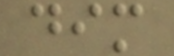dim
